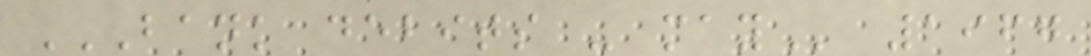BANK DEBITS - MAY 1967
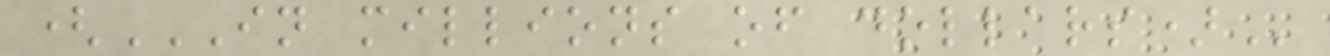(IN MILLIONS OF DOLLARS)
